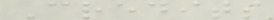Credits
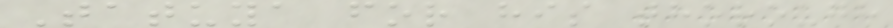Tatuya for his thorough
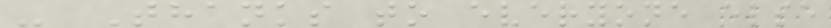- Thanks to everyone else
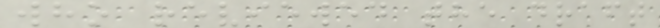who reviewed the draft
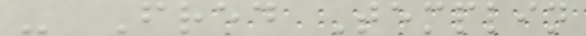- Fred Templin
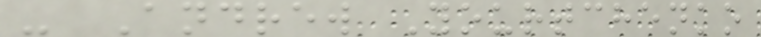- Andrew Yourtchenko
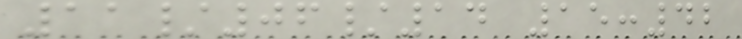11/06/14 15:42
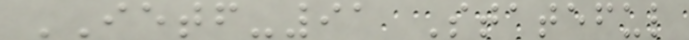IETF-91 Stateful
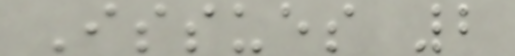Issues 2
